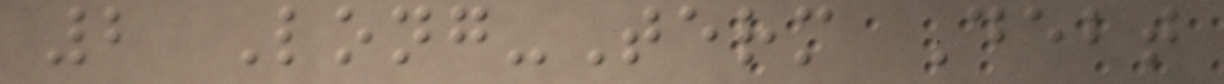2 Long-Term Debt
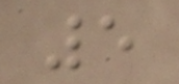5
